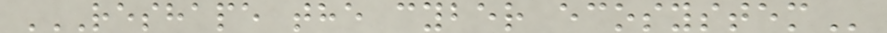RESHAPE THE CYBER ECOSYSTEM
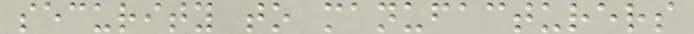security to manufacturers
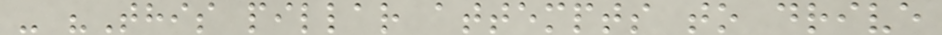- "This pillar attempts to drive
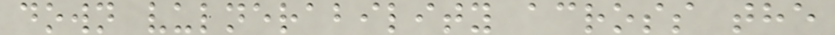down vulnerability across the
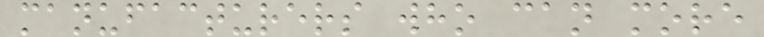manufacturers who can more
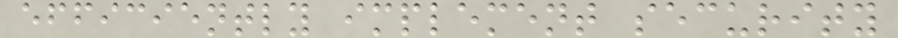efficiently implement security
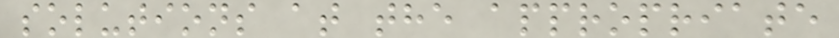solutions at the appropriate
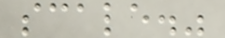scale."
